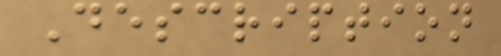Description
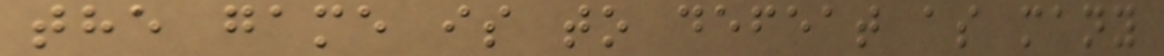the game is to defeat as many
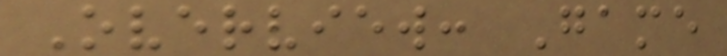Overview: Game
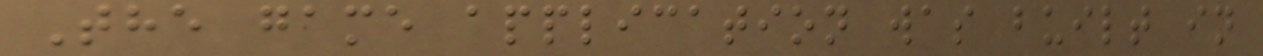The game application was built in
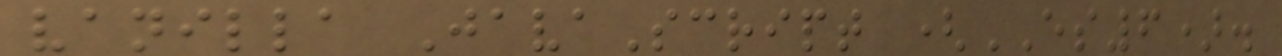vanilla JavaScript (ES6).
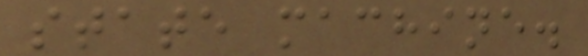state machine.
